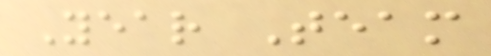Year Team
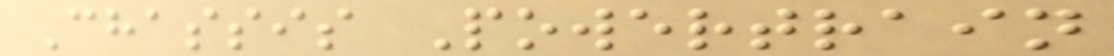Chassis Powertrain
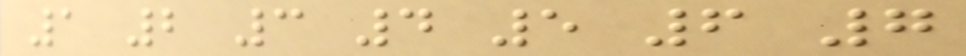1 2 3 4 5 6 7
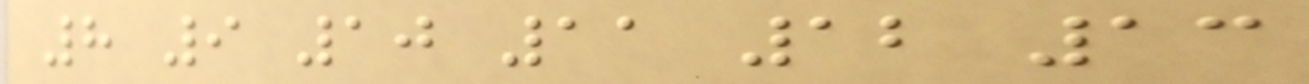8 9 10 11 12 13
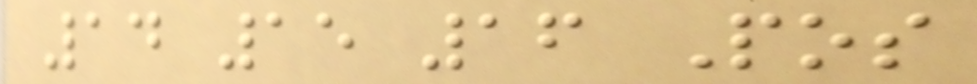14 15 16 Pos
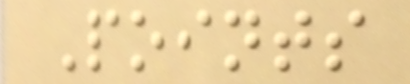Points
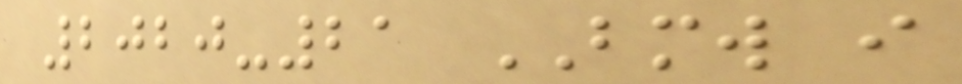2020-21 BMW i
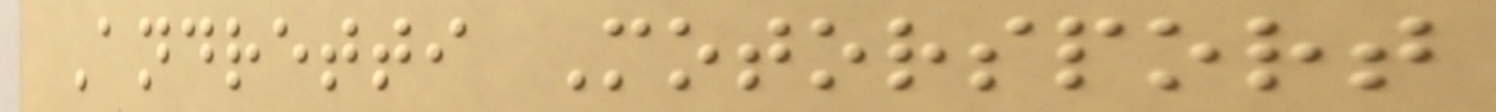Andretti Motorsport
